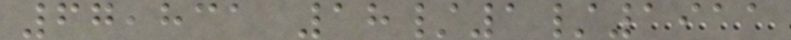67,831 18/1/1911
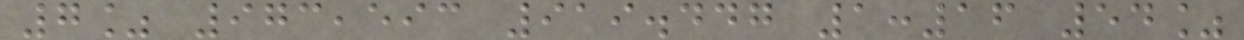7% 973,593 919.447 1:16 54%
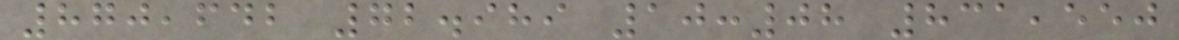870,642 72.989 10:08 831,550
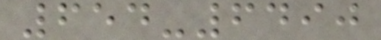654-6490
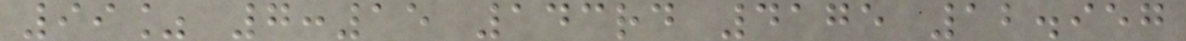99% 7:15 143rd 4175 12.957
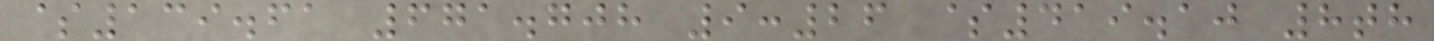$139.61 671.708 9:26 $419.10 8th
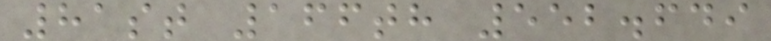81st 166th 552.649
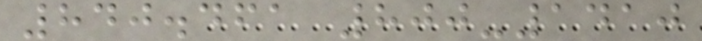840.461 800-1410
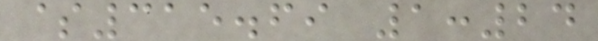$315.69 1:24
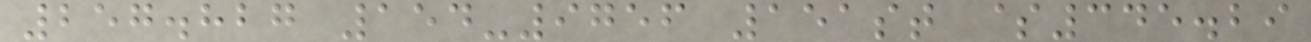257.827 154-9756 151st $345.29
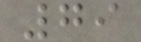79
